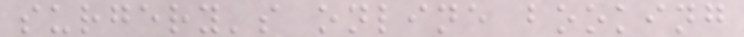surgery's online booking
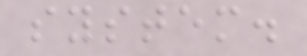system.
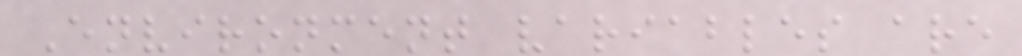Environment variables are
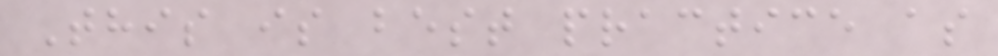This is best practice as
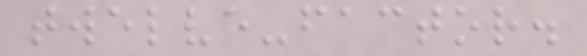twelve-factor.
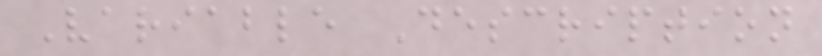Variable Description
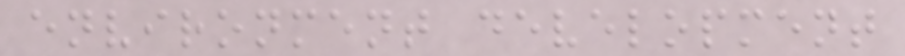environment development
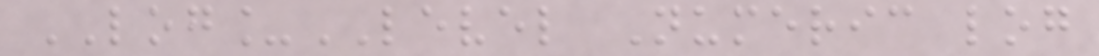LOG_LEVEL Numeric log
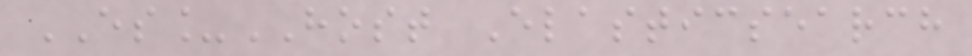ES_HOST Elasticsearch
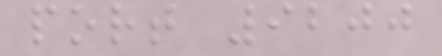port 9200
